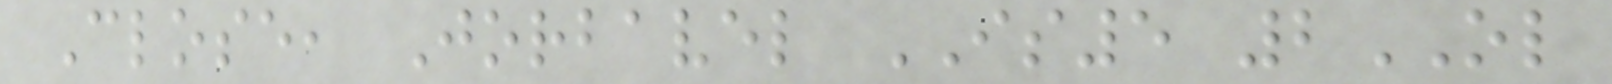Close, Jorbavel IS5 2OL
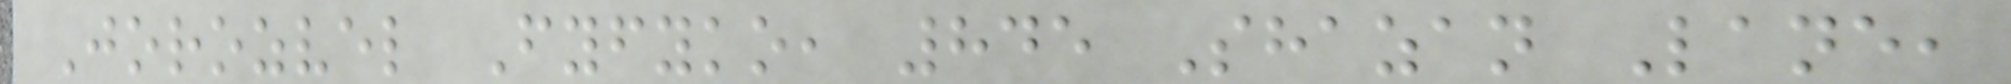Jorozvel Fyfyko, 845 Shazan Lane,
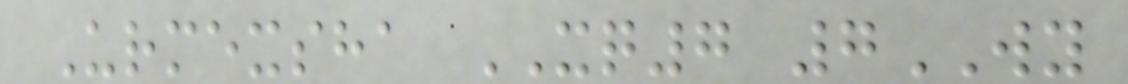Urmexsha XQ7 7WY
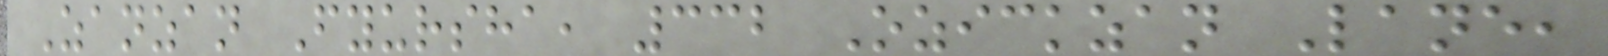Zanzan Fyursha, 332 Ozickzan Lane,
